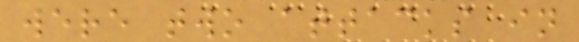were two attacks in
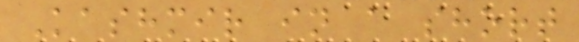Kashmir in a short
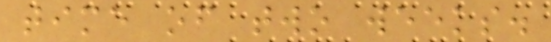time of two weeks.
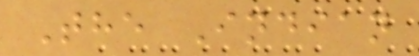The Indian
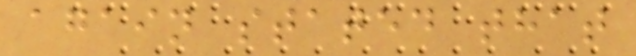again stated that
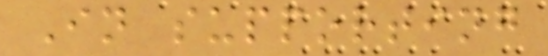In supporting
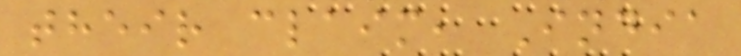their claim, India
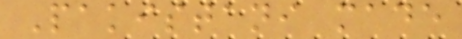Pakistani made
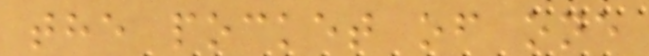the pocket of one
